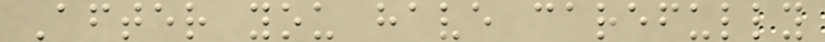After you have carefully
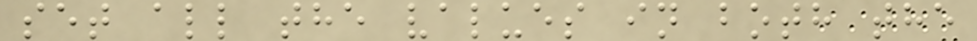set all the values in both the
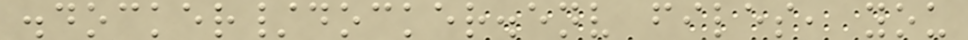.docker/docker.env files, you
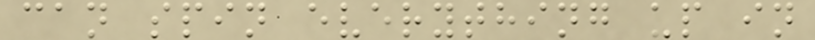can spin everything up in
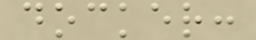docker:
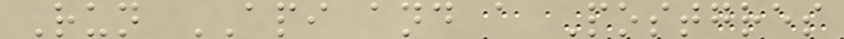Run API and a Postgres
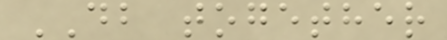DB together
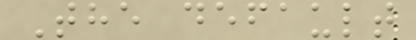The default
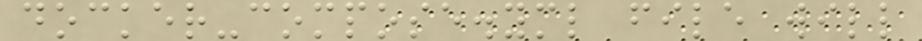docker-compose.yml file will
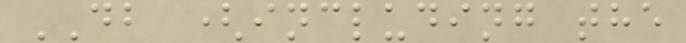DB (including the
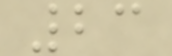23
